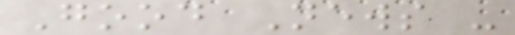Good News -
